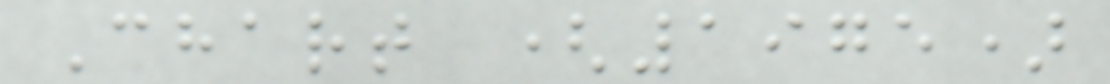Chart (1975)
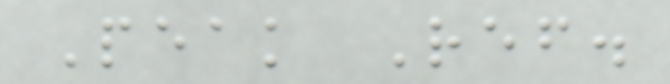Peak Ref.
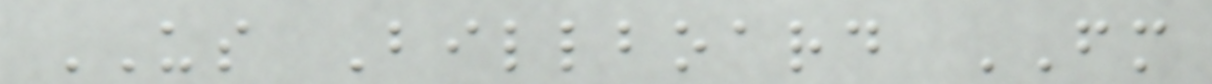US Billboard FM
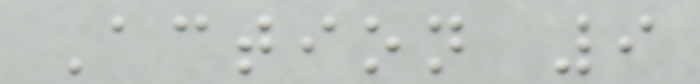Action 9
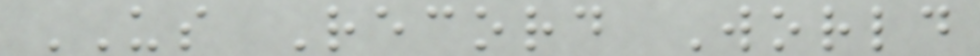US Record World
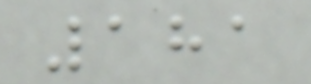181
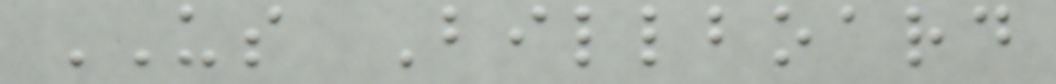US Billboard
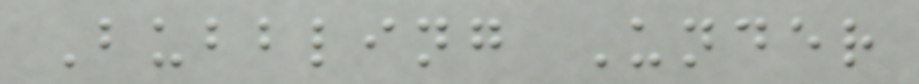Bubbling Under
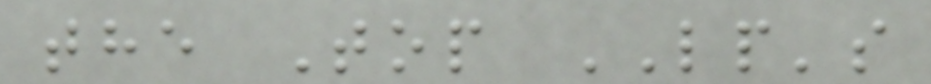the Top LP's
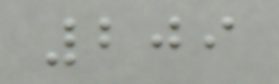209
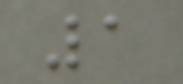1
